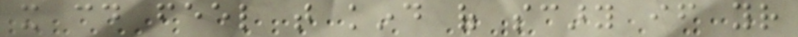it could feel that kind of scary if your
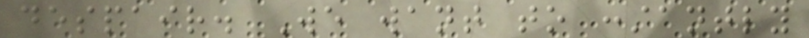despair. We want to constantly
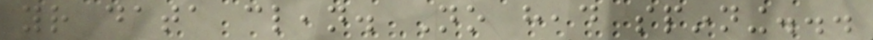your data clean. No head spinning...
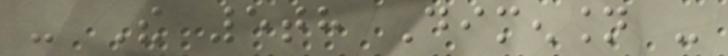- The 5th Dimension -
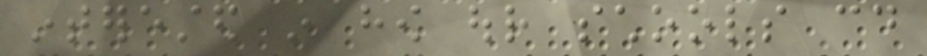interested in how our schools could
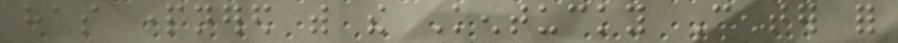has partnered with the Kentucky Center for
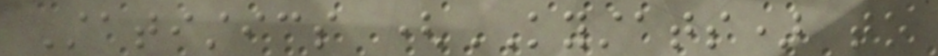Statistics (KYSTATS) to
